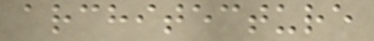architecture
